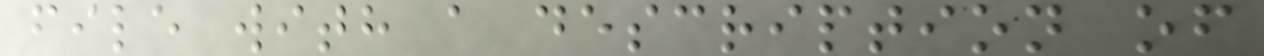file with a description of
